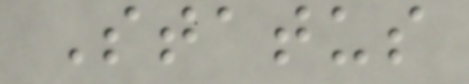Status
